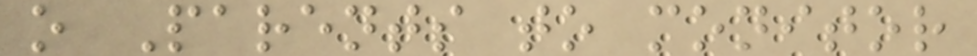o Parents to monitor
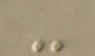-
